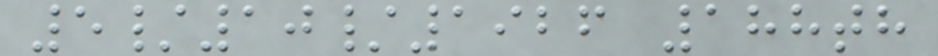5/10/1926 188th
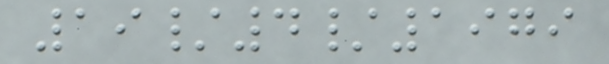19/4/1979
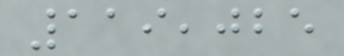119,025
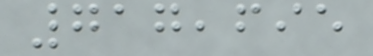717,695
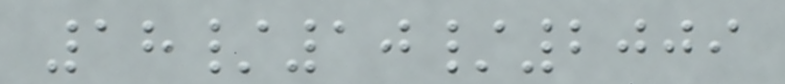18/10/2009
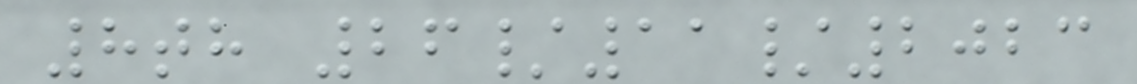8th 26/11/2023
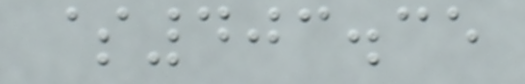$403.35
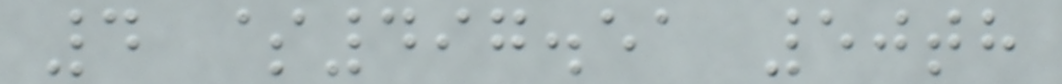4 $497.51 50th
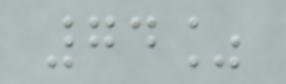74%
